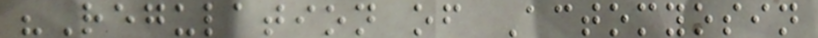"Regulation of Actomyosin
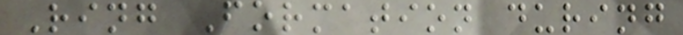Ring Formation during
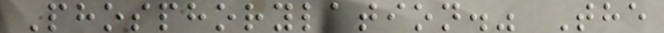Phosphorylation." The
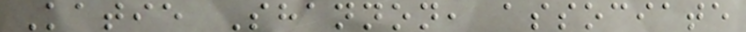Katie Shannon, associate
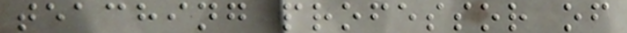teaching professor of
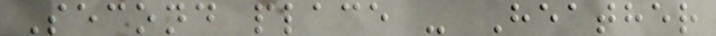Second place - Heather
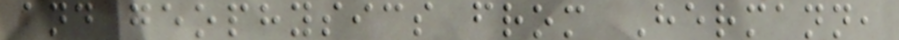and geophysics from Hermann,
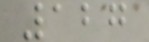127
